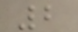2
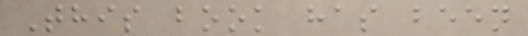This book has been
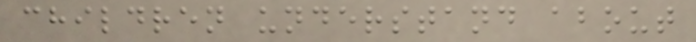children understand about
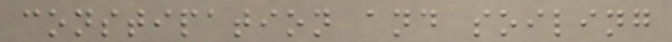constipation and soiling
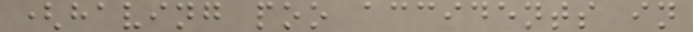(having poo accidents in
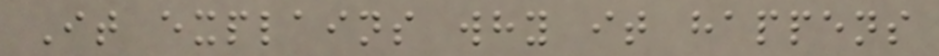It explains why it happens
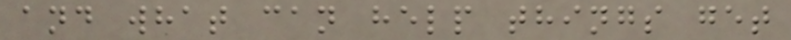and what can help things get
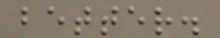better.
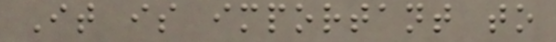It is important to
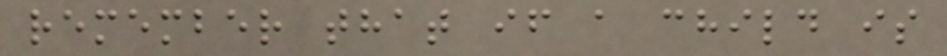remember that if a child is
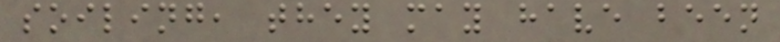soiling, they may have been
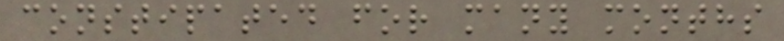constipated for many months
